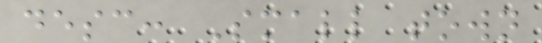desc: Small town
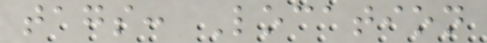tags: Location
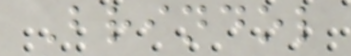Brindol
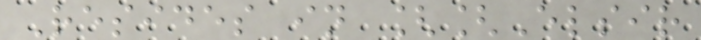Resides in [[Elsir
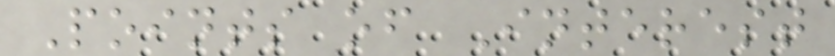Points of Interest
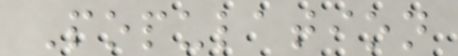Population
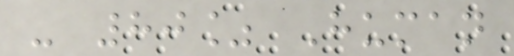- 80% Human
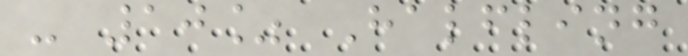- 10% Halfling
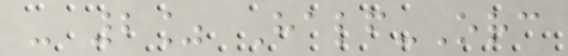- 2% Half-Orc
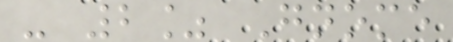- 2% Gnome
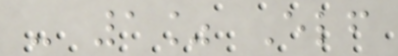- 1% Elf
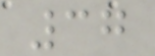37
